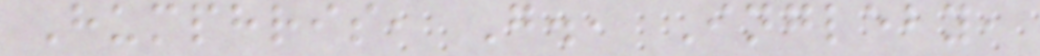Humphris, G., Ingleby,
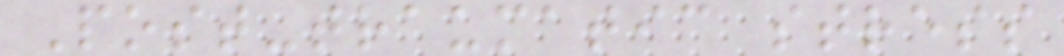Post-traumatic stress
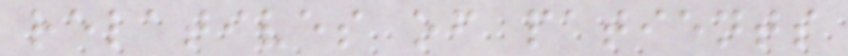relatives of patients
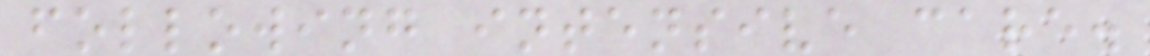following intensive care.
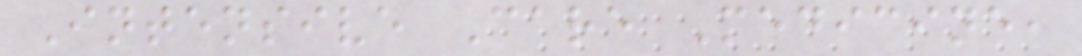Intensive Care Medicine,
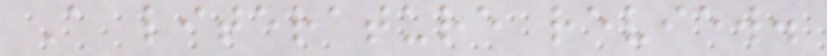A literature review.
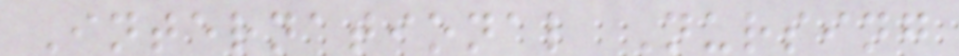International Nursing
